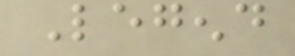Legend
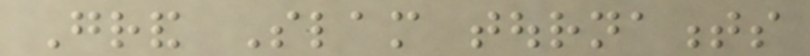Grand Slam tournaments
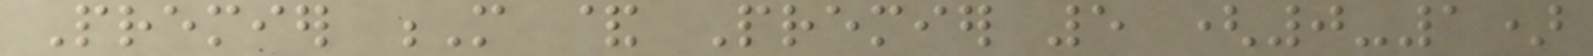Premier M & Premier 5 (0-1)
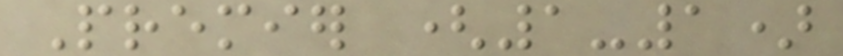Premier (1-1)
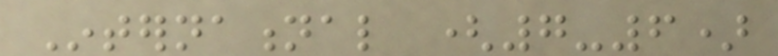International (7-6)
